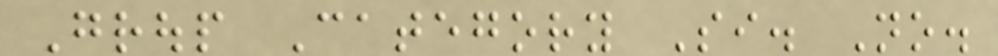Group Category Si. No.
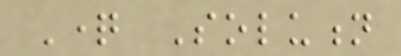Question Solution
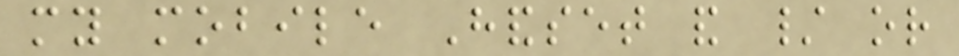my mobile Handset and / or
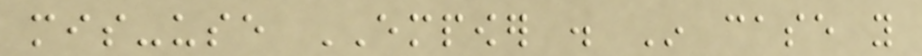mis-use EMPOWER . In case you
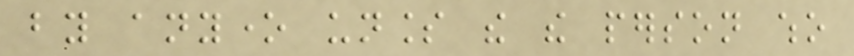by anyone unless the the person who
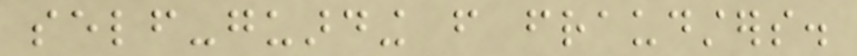self-guarding from fraudsters.
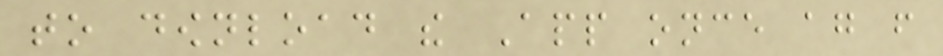to download the App once again from
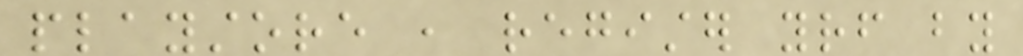playstore , register yourself by
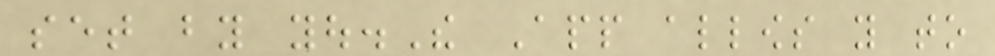set by you.The App allows you to
